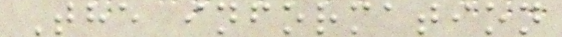The information
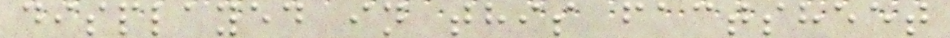displayed in this factsheet
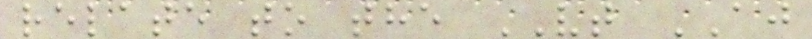relate to the VT AJ
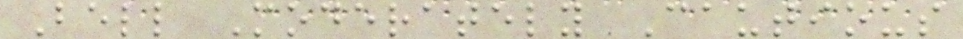Bell Moderately Cautious
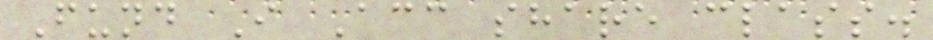Fund I Acc share class.
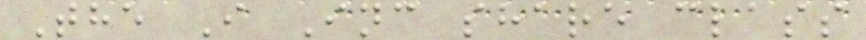The I Inc share class
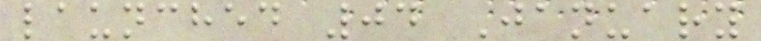launched 04 January
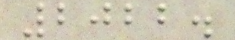2022.
